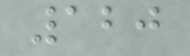120
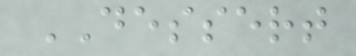DESSERT
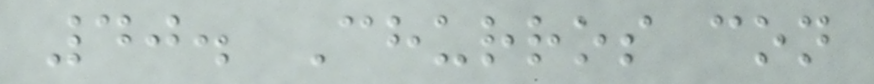40. Churros con
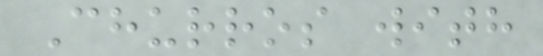Churros with
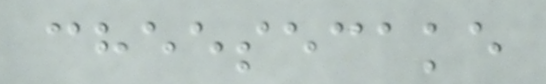cheesecake
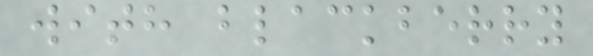with blackberry
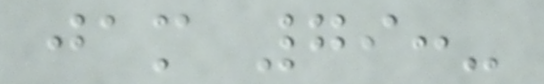jam 79:-
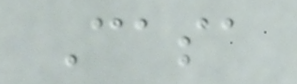Casa
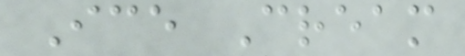Ice Cream
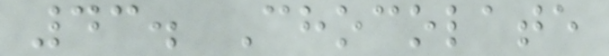43. Chocolate
